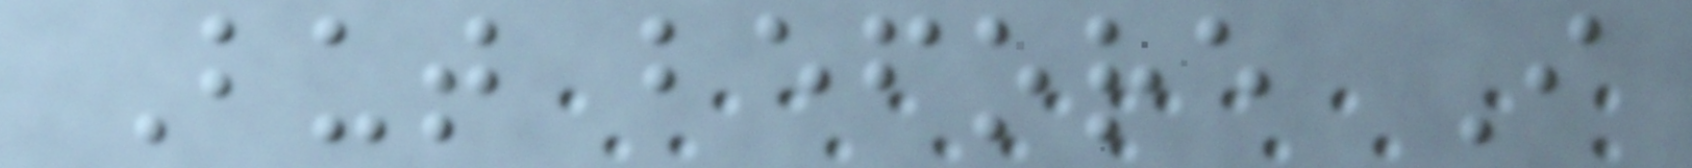But before I
